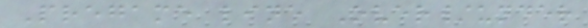Pregame line Over/under
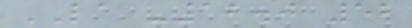LA -12.0 52
